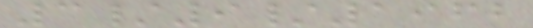3/9/1962
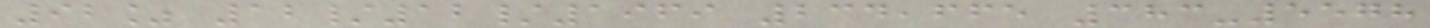92% 12/12/1969 234,665 383-5578
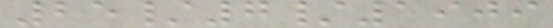25/7/1909
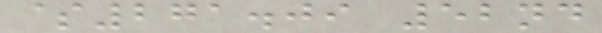$271.09 52nd
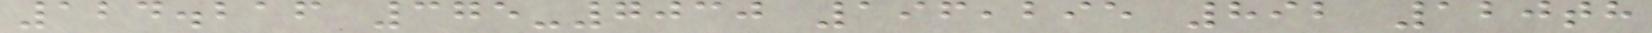124.216 375-7030 196,295 892 120th
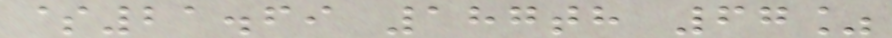$21.69 187th 67%
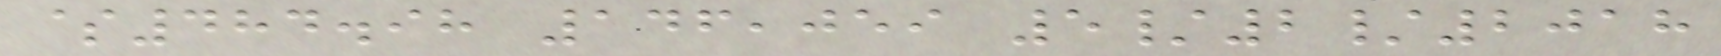$484.98 146,059 5/2/2018
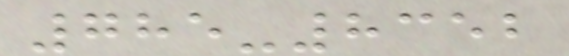785-8352
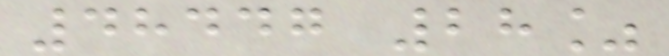48447 28%
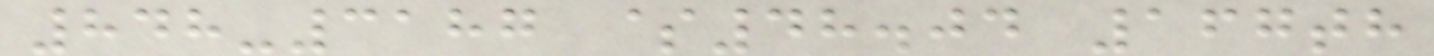848-3187 $48.04 167th
